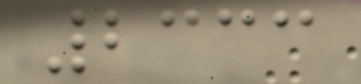2333
